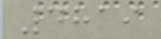4819
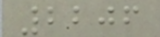2206
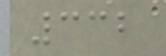332
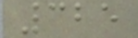325
